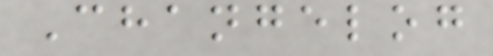Changelog
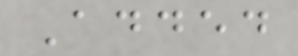Added
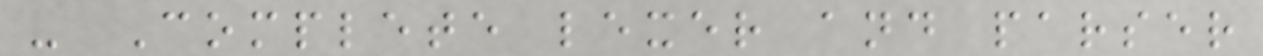- Complete lexer and parser
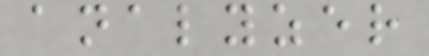analyzer
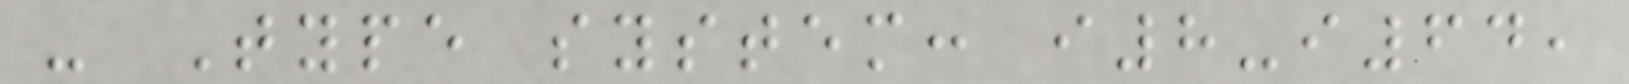- Type system: i8-i64,
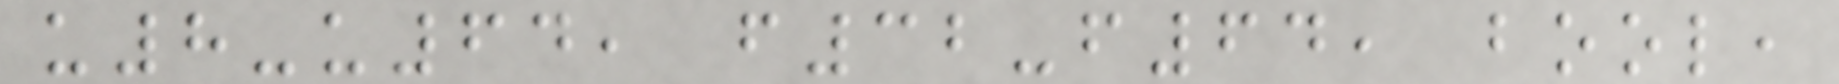u8-u64, f32-f64, bool,
